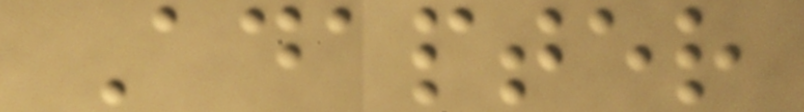Adapter
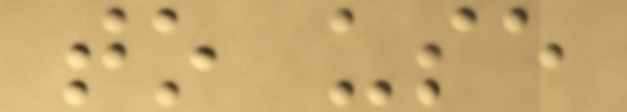to use
